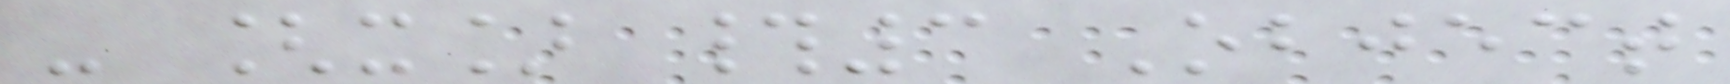- [x] #3 Object
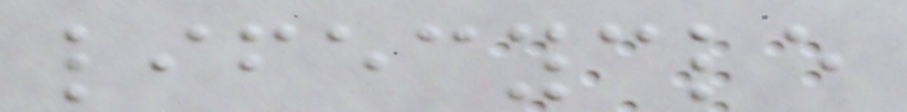lifecycle
